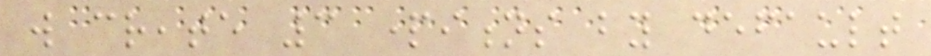will create 3 partitions by default
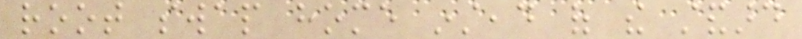root swap home instead of the standard
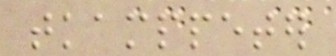tkamppeter
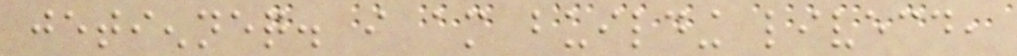jetienneq. i am building livecd,
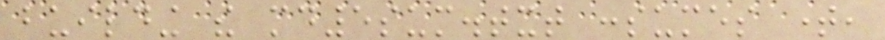building the md5sum.txt consumes time,
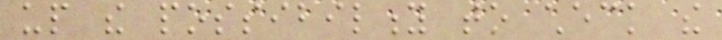up the possibility to check the
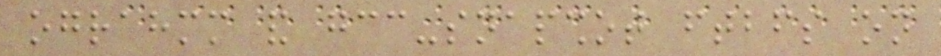ograhmm and gcc-snapshot ftbfs on
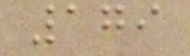179
